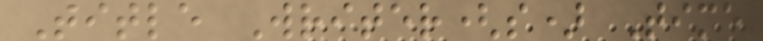Title Writer(s) Time
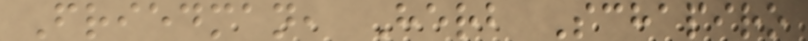Friedman, Herb Schapiro
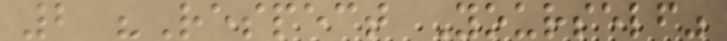2 "Respect Yourself"
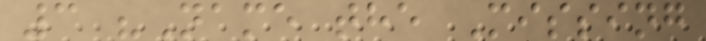3 "Name the Missing
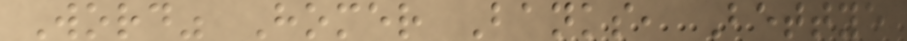Word" Homer Banks, Bettye
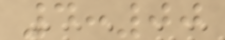4:00
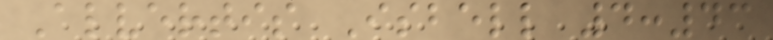Alvertis Isbell 4:43
